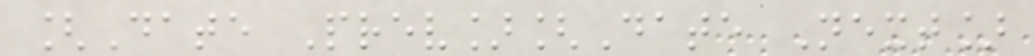[Date Prev][Date Next]
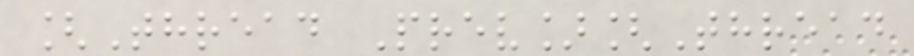[Thread Prev][Thread
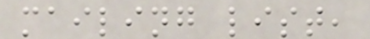mailing list,
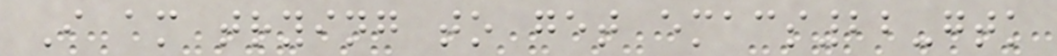I am trying to get emacs22-gtk
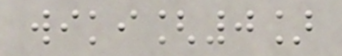wiki[0]
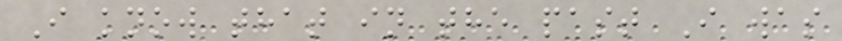I know that in the past I was
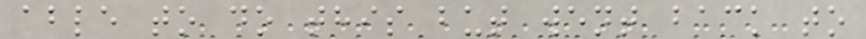able to do this but went back to
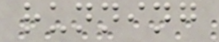running
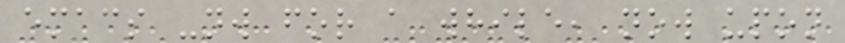emacs -nw for a while, now upon
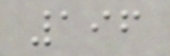196
